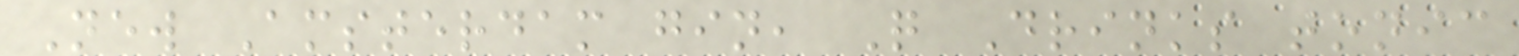New Amsterdam gin, Q Drinks tonic
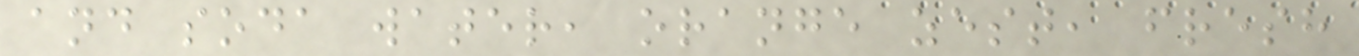and soda water, orange zest, fresh
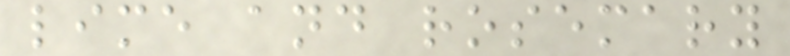lime and rosemary
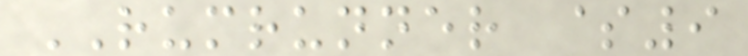RUMRUNNER $9
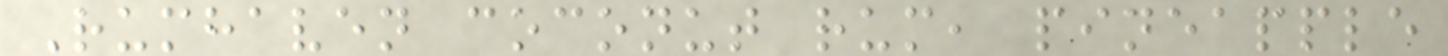Rumhaven coconut rum, pineapple
